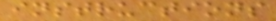instructions
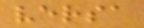versa
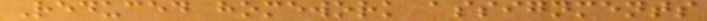Reduced homework assignments
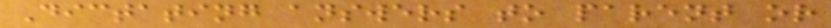Dictating answers to parent or
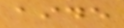aide
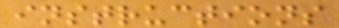instructions
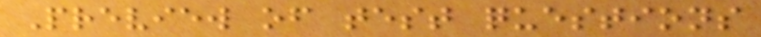Preview of test questions
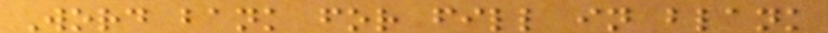Word bank for fill in blank
